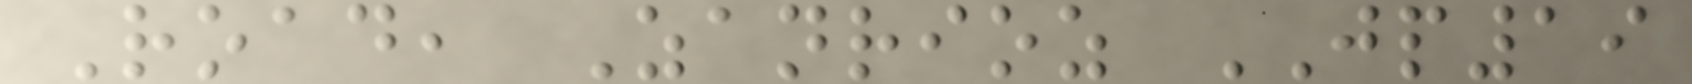Road, Zanrioz JP19
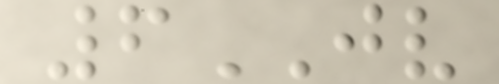6JV
